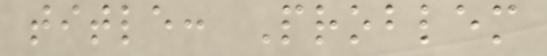title: Problem
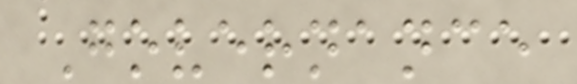Governance
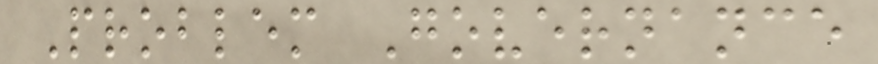Problem Governance
